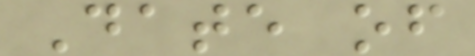Date of
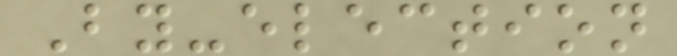By-election
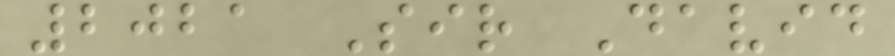2021 Sir David
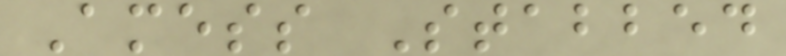Amess Stabbed
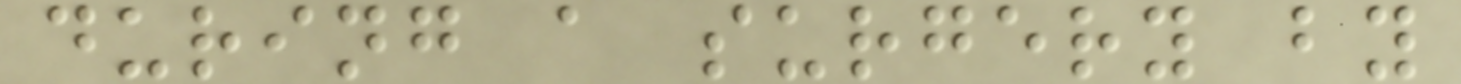during a surgery by
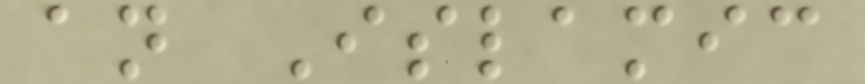an Islamic
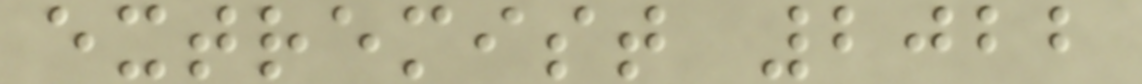extremist 2022
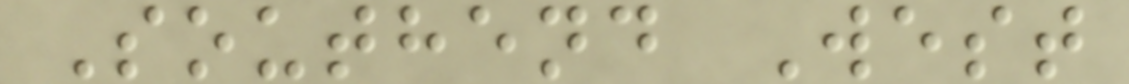Southend West
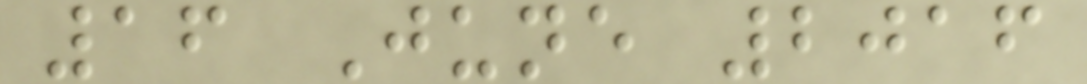16 June 2016
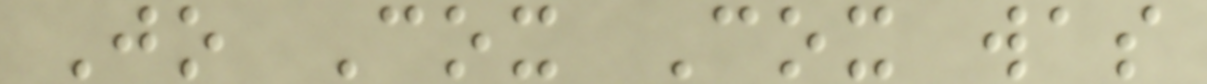Jo Cox Cox was
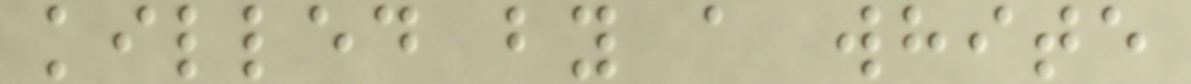killed by a white
